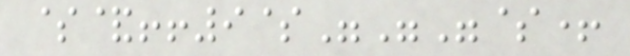$&!!9$"""$+
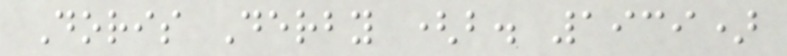Doris Derby (b. 1939)
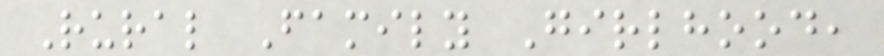Rural Family Girlhood,
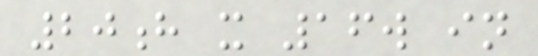20h x 16w in
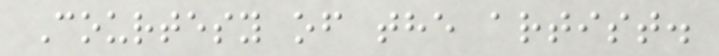Courtesy of the artist.
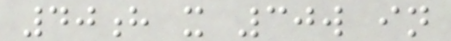40h x 30w in
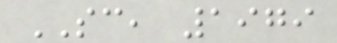SC, 1979
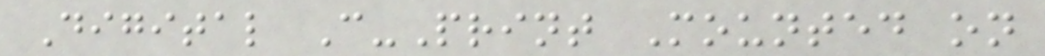Digital C-Print Mounted on
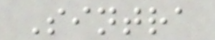Sintra
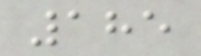185
